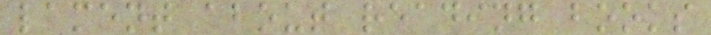lament about reading books
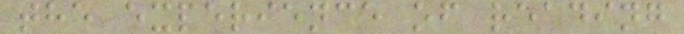the experience of reading
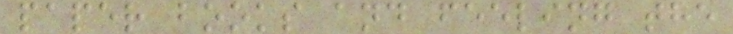paper books and feeling the
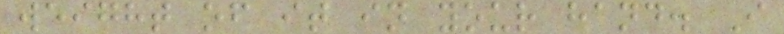weight of it in your hand. I
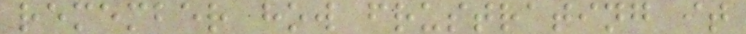remember how frustrating it
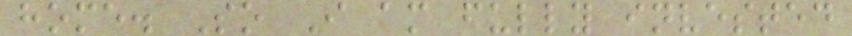home. So I am fully invested
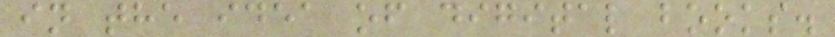in the idea of digital books.
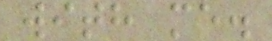with me.
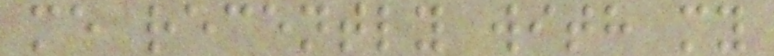me recently with my
